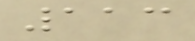113
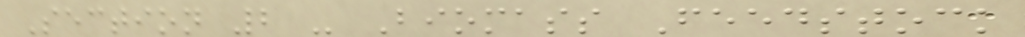Section 2 - Biomass Feedstock
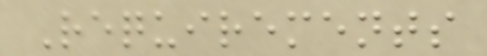Requirements
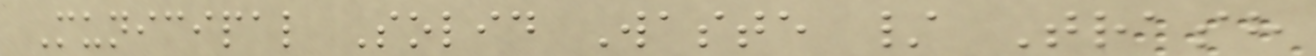Municipal Solid Waste / Trash
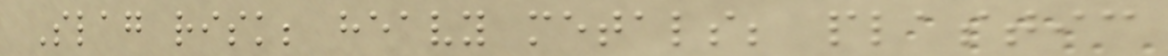Slag risk; heavy metals; plastic
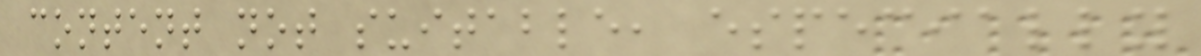content not suitable, especially
